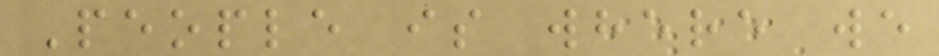People is where we
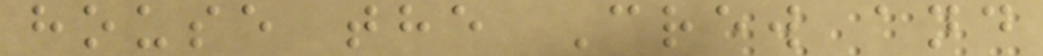house the Crew and
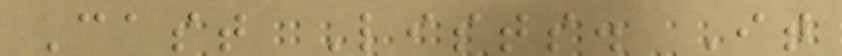Cast Lists. It
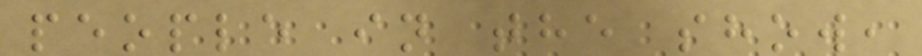people in the show,
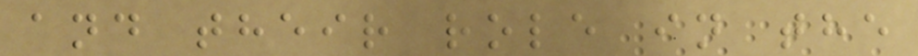and their role in the
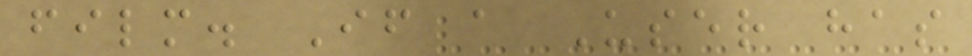film. If a User has
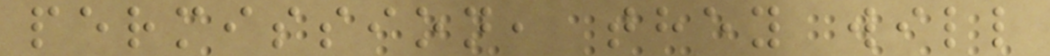permission, they will
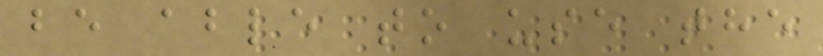be able to use the
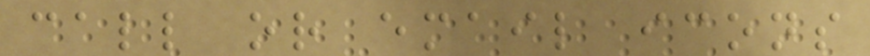call or email icons
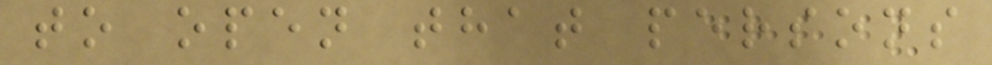to open that persons
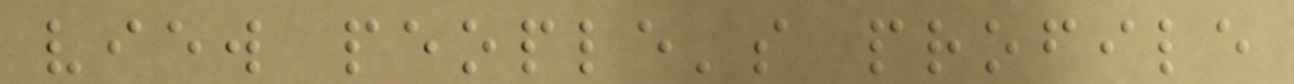view people's profile
